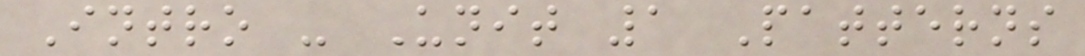Intro - Unit 1 Patterns
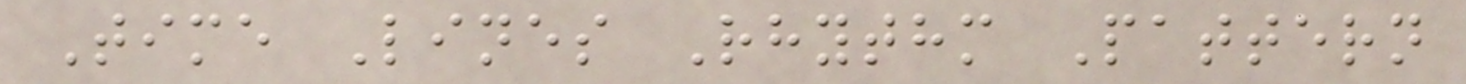Time Lines Rhythm Pattern
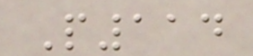P114
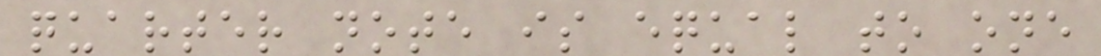quarter note is equal to one
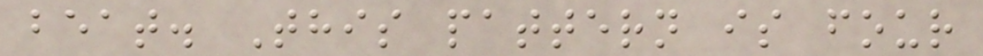beat. This pattern is four
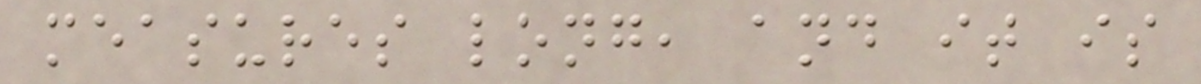measures long, and it is
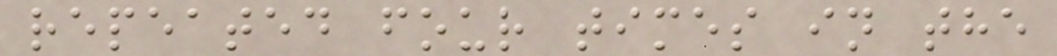repeated four times in the
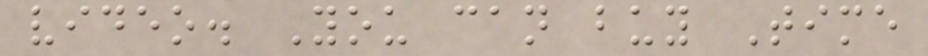video. You can buy Time
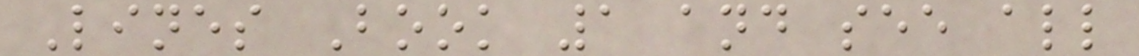Lines Book 1 and see all
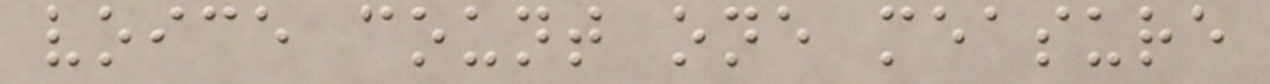voice count one measure
